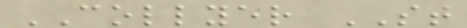COLLYER ST
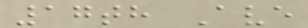17th Ave
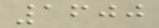1600
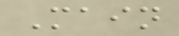Main
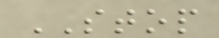STOP
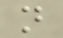n
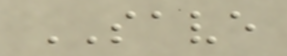SAVE
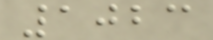1023
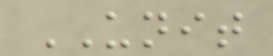UNIT
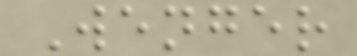Wenger
